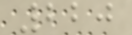220
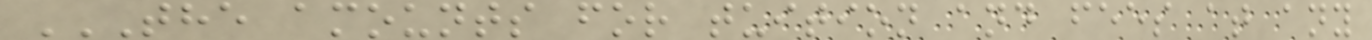THE AMOUNTS FOR TUITION AND FEES AT ANY
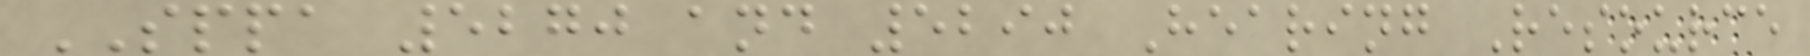SPPA 5270 and 5290 Hearing Resource
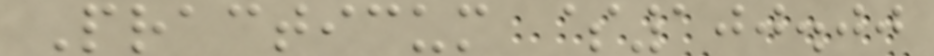Practicum $100.00
